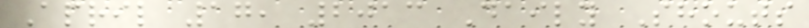April 17, 2013 Daily Shouts
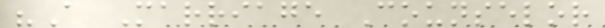"A Marriage Counselor
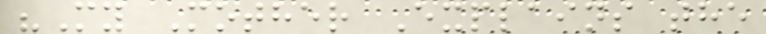"My Mother Explains the
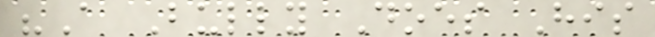"A Bully Does His
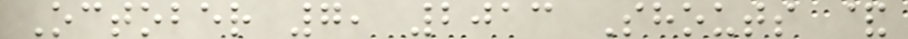October 7, 2013 Shouts &
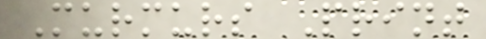Murmurs Print
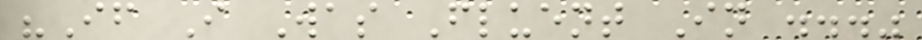"If I Was Fluent In ..."
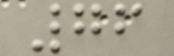76
